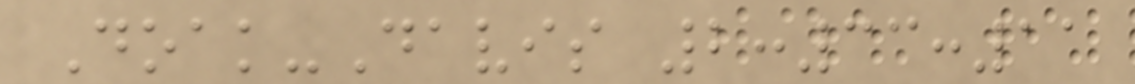Doak-Davis 2:33:11
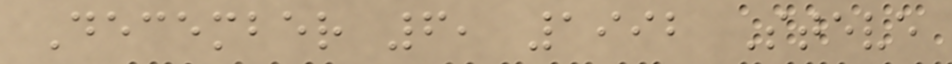December 6, 1992 Steve
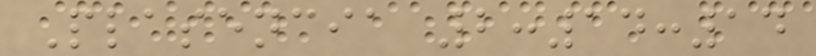Plasencia 2:14:14
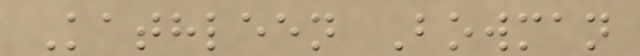Kathleen Bowman
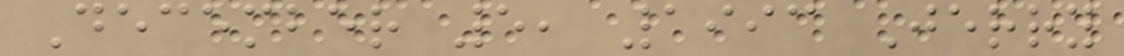December 5, 1993 Jerry
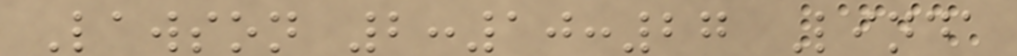Lawson 2:10:27 Linda
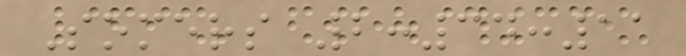Somers 2:34:11
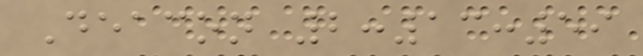Deacon 2:13:59
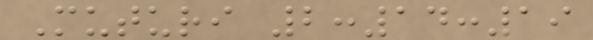Muturi 2:14:19
